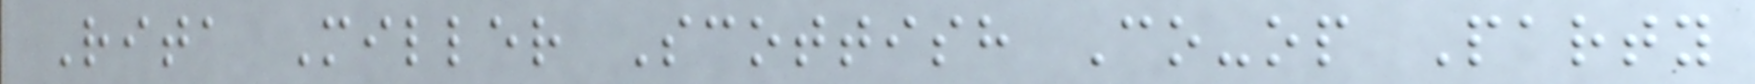Rita Miller Scottish Co-op Party
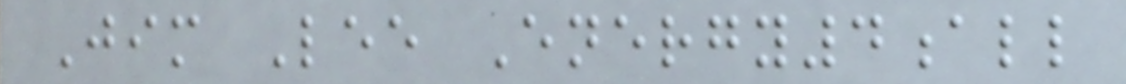Jim Lee Energy4all
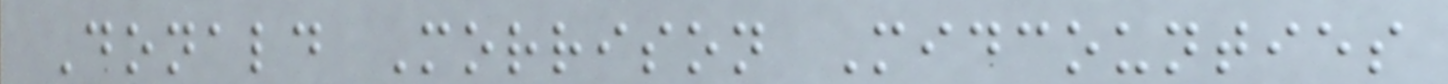Donald Morrison Midcounties
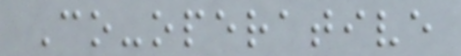Co-operative
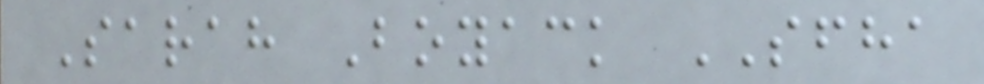Sarah Boyack SFHA
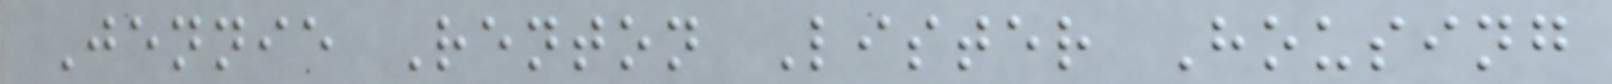Jennie Renton Lister Housing
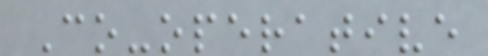Co-operative
